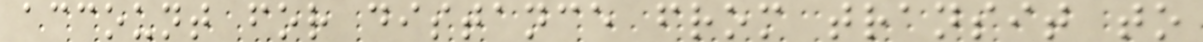account for distance from transit to
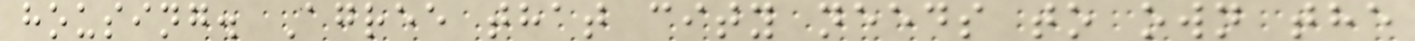housing. Agree that city needs to own the
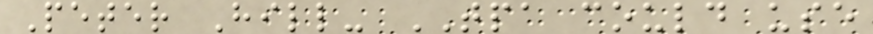Peter Hill- TPA could use
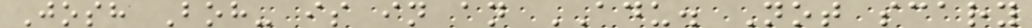Josh Boh- is in an ADU. Not scary
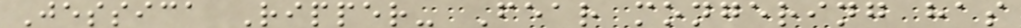Jessica Ripper- Fear mongering has
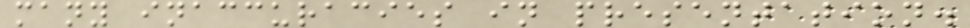many inaccuracies in presentation.
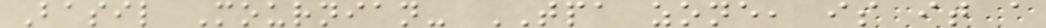Basil Mournian- TPA zone, is it a
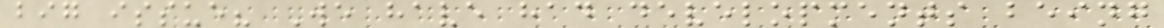big issue? We have had developments being
